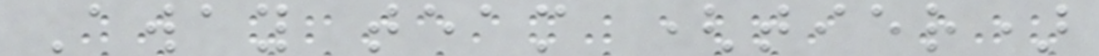Away team (tier)
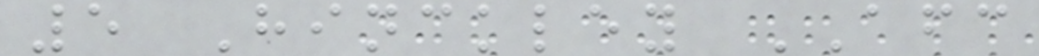5 Hinckley AFC
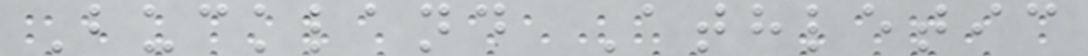Buckland Athletic
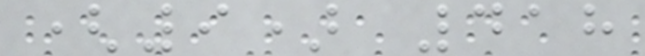(9) 418
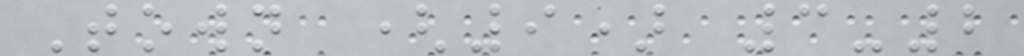Town (9) 3-2
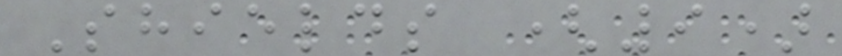Shields (9)
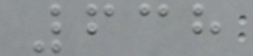638
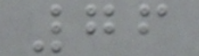76
